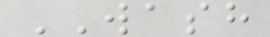WASH
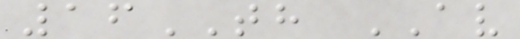16TH AV
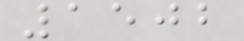1502
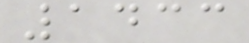1433
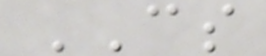CS
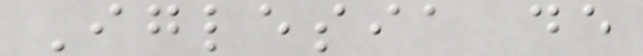Iglesia de
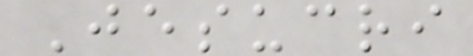Jesucri
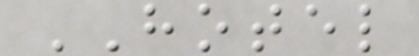HOTEL
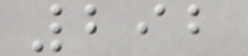292
